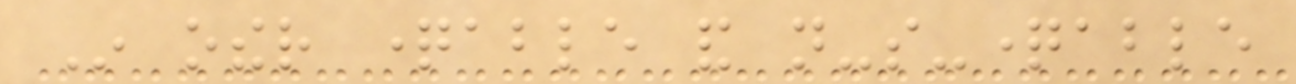In other questionable and not-so-questionable
